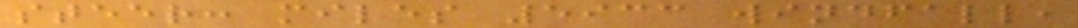steer: miles 5933 windfall,
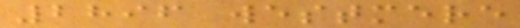2896 westmere
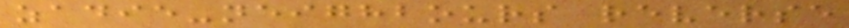zadie-neighbours reverse
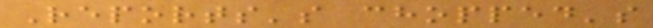Reports's chopped's
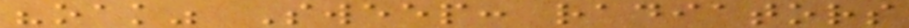"oak" Sweep: radiators
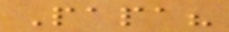Papa?
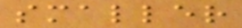smaller
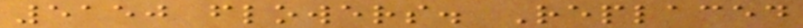5150 flowers. Replaced
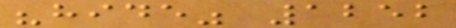"hide" 1252
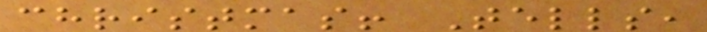christmas! Tells,
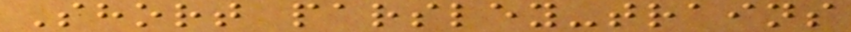Short parsley-trains
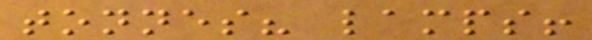tonnes? lamps!
